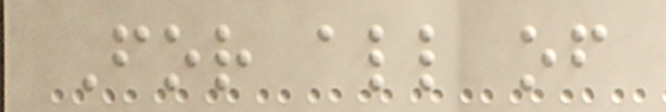For all of
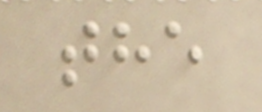the
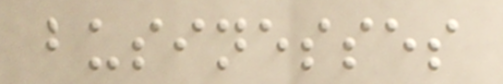businesses
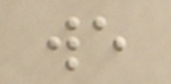we
